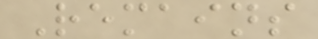Remains
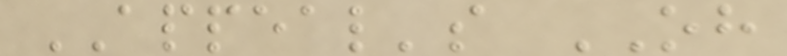APPEAL's OH
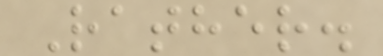Rather.
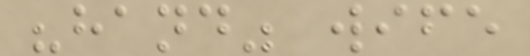"hand" wife
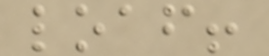loaf!
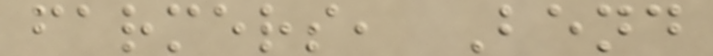farmers, Bend
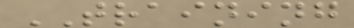TRAINING
